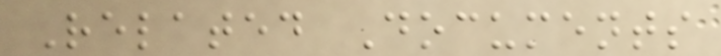Related Documents
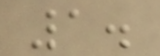1.
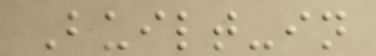Built-in
